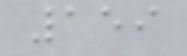159
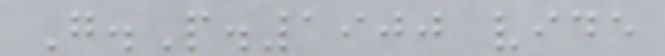G.P.1900 vide
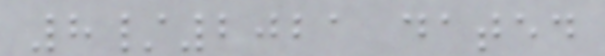8/2021 dated
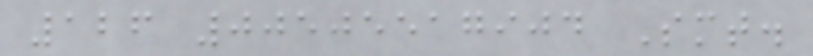126 00505517904 Smt.
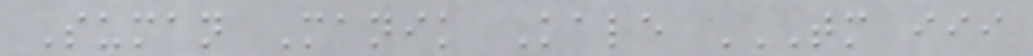Suman Manik Kale TM III
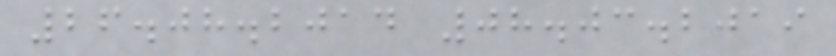26.08.2014 08.03.2019
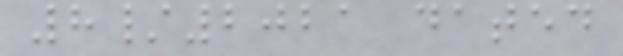8/2021 dated
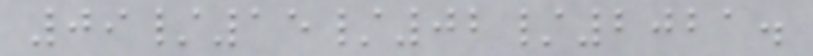09/15/02/2021.
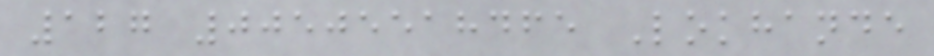127 00505518465 Lokhande
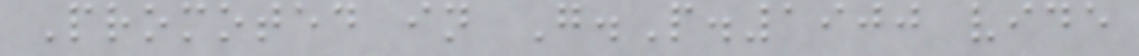Promoted in G.P.1900 vide
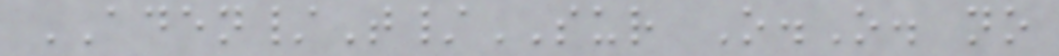ADEN/T/SUR O.O. no
